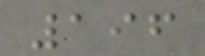196
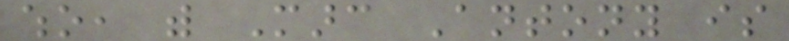who, with Marc Antony is
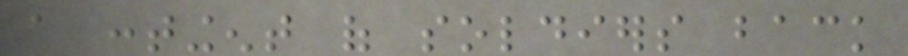a contingent of soldiers back
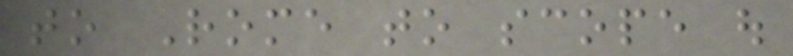to Rome to scope out
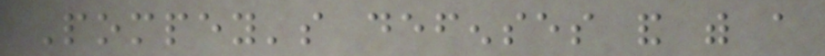Pompey's defenses and with a
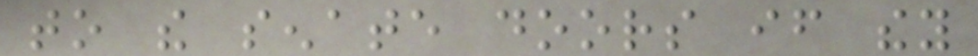to the senate doors if they
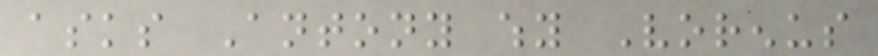asks Antony why Vorenus
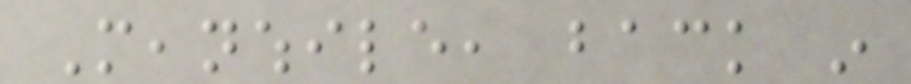Meanwhile, back in
